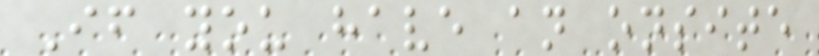If you have an onsite
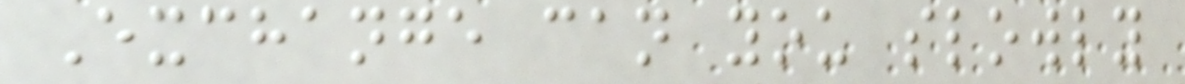Exchange can you slowly
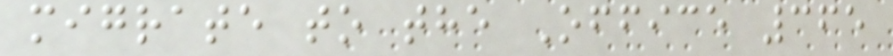migrate to the Office 365
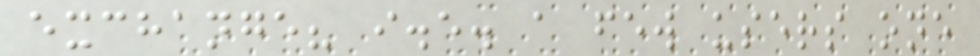exchange? i.e. a few users one
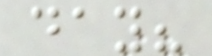day?
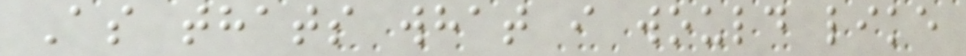As thats what i would like
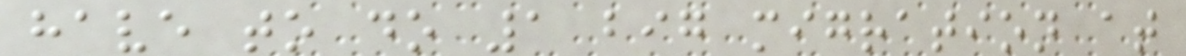have to do 1 big migration at
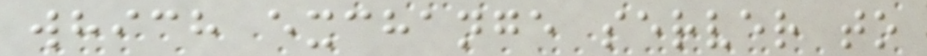which exchange server to
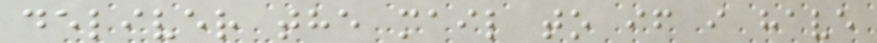deliver the mail to if i have
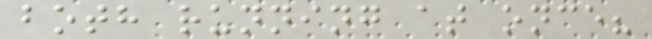both running at once?
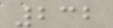232
